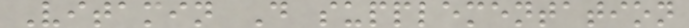Vitamin D supplementation
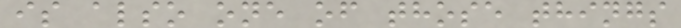is also one of those things
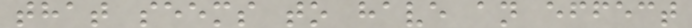that seems to have an effect
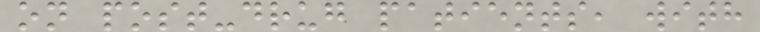on post-drug patients, with
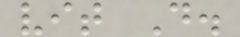vit D.
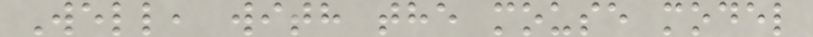Well, with the mouse model
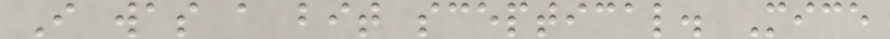I was a bit sceptical. Mice
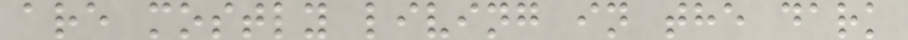are mostly living in the dark
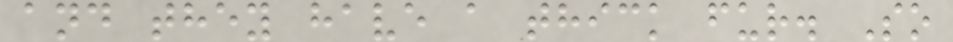and they have a thick fur. So
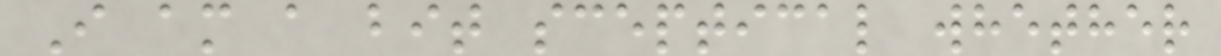I am a bit sceptical whether
